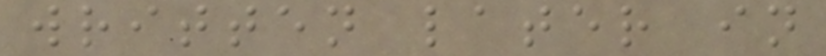written later in
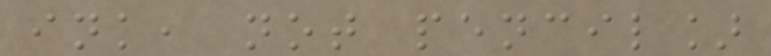ink, not pencil]
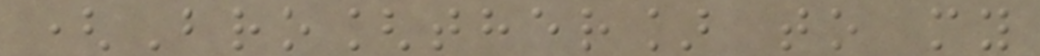(Bro[ther] to my
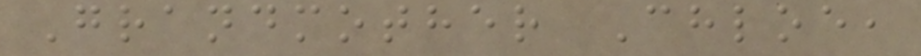Grandmother Chloe,
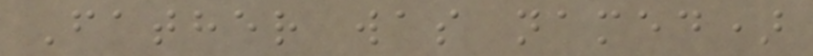Father was named)
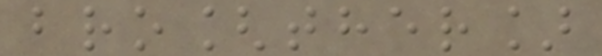bro[ther]
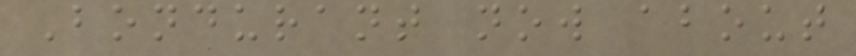Bondurant now about
